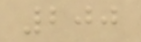200
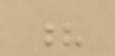?
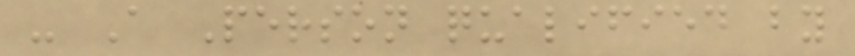- A Person qualified by
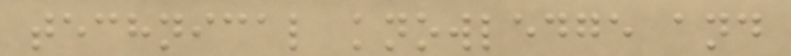technical knowledge and
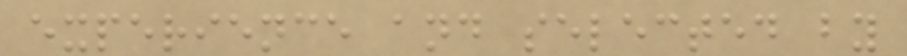experience and selected by
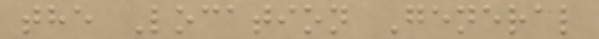the Location General
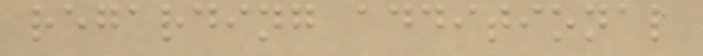regarding additional
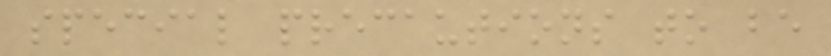special precautions to be
